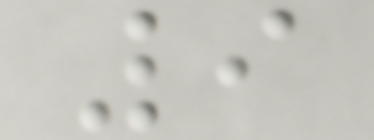9
